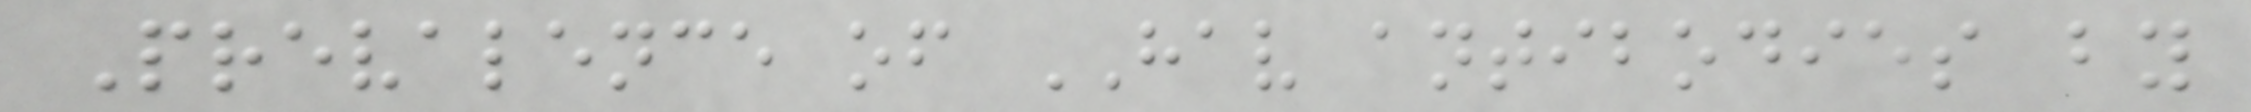Prevalence of HAV antibodies by
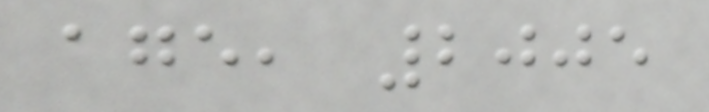age, 2005
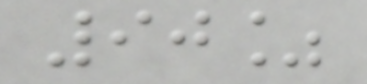90%
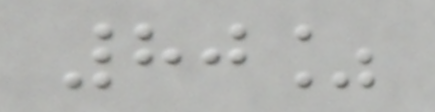80%
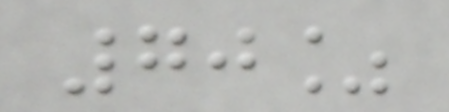70%
